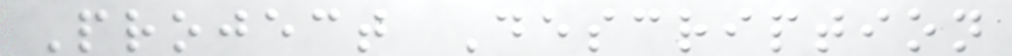Project Description
